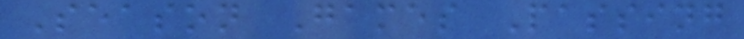Season Games Passing
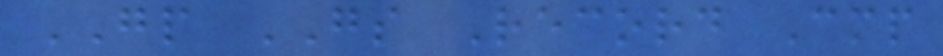GP GS Record Cmp
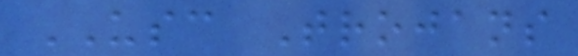USC Trojans
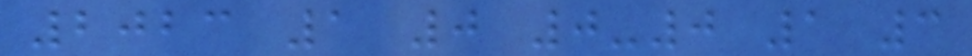2023 1 0 0-0 1 3
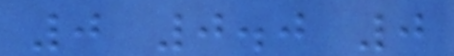0 0.0 0
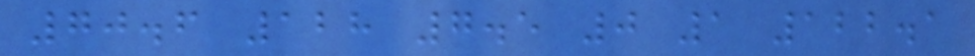70.6 128 7.5 0 1 122.1
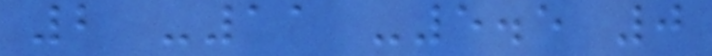2 -11 -5.5 0
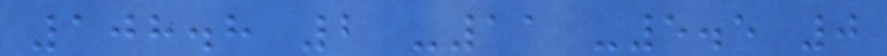108.8 2 -11 -5.5 0
